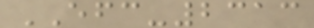EFC-2313
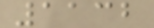1132
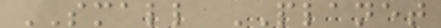SMALL PLANET
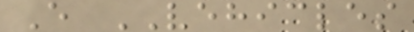E VEHICLES
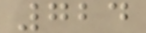724
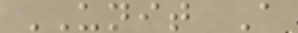UNIT A
